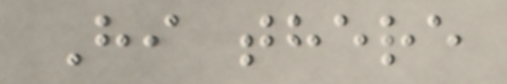Hi there
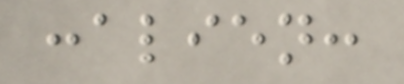:alien:
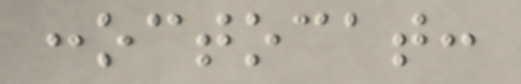:octocat:
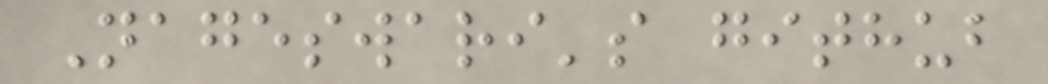Nageswari's github
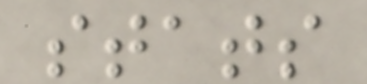stats
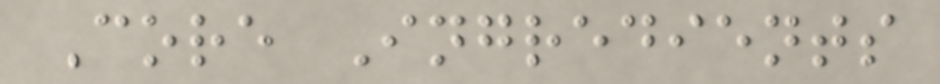Core Ingredients
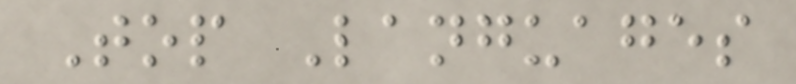Top Languages
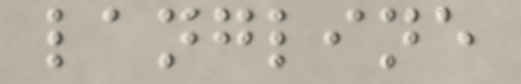langline
